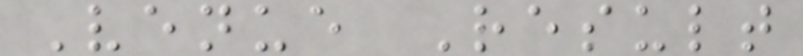Venue Result
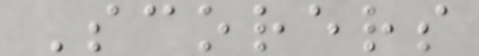Scorers
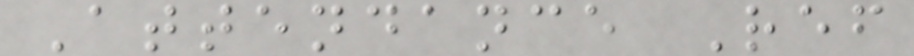Attendance Ref
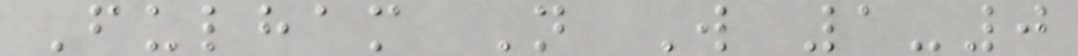Fulham N W 1-0
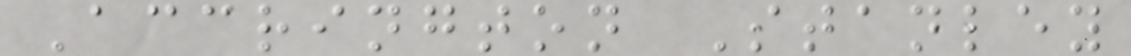Accrington Stanley
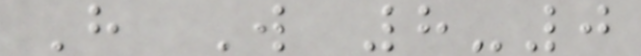H W 8-0
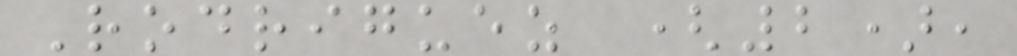Rodriguez (2),
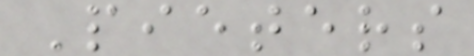Pieters
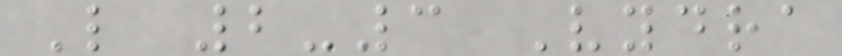L 2-3 Vydra
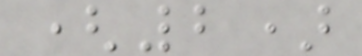(2)
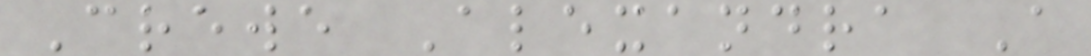Crewe Alexandra A
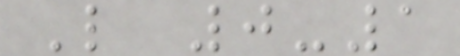L 0-1
